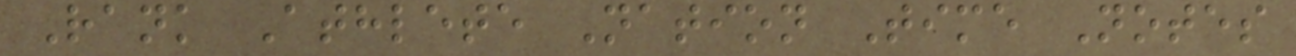Rank Athlete Nation Time Notes
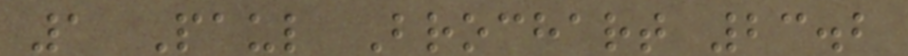1 Paul Brochart 23.2
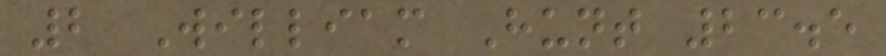2 William Hunt 23.5
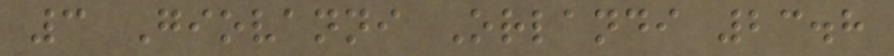3 Giovanni Orlandi 23.8
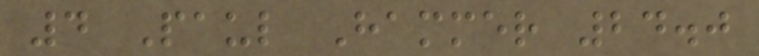4 Paul Hammer 24.0
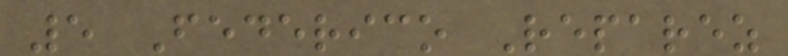5 Federico Reparez
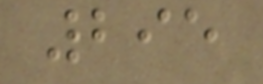295
